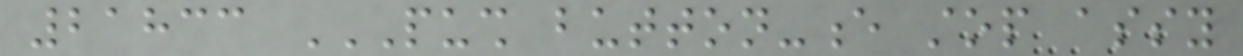21833 PUSH BUTTON-E STOP ASSY
